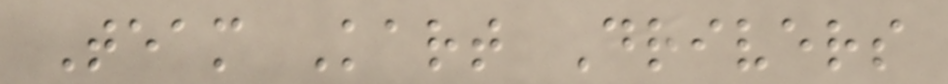Team Kart Drivers
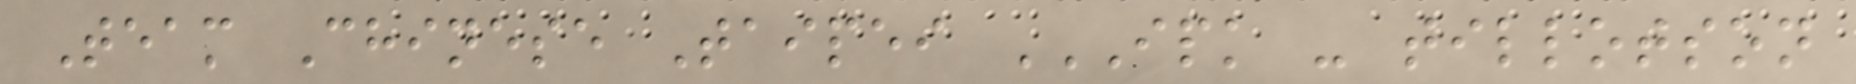Team Chinese Taipei IPK - TILLOTSON
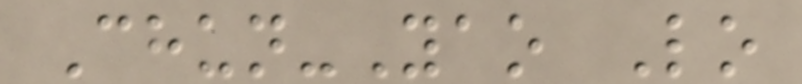Chun-Yao Lo
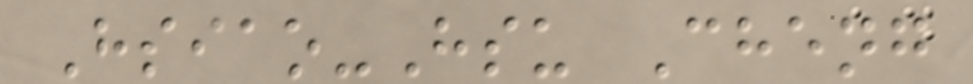Hsiao-Hsu Cheng
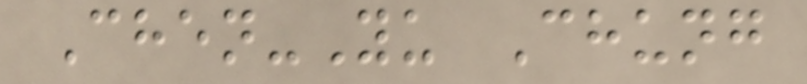Chen-Yu Chung
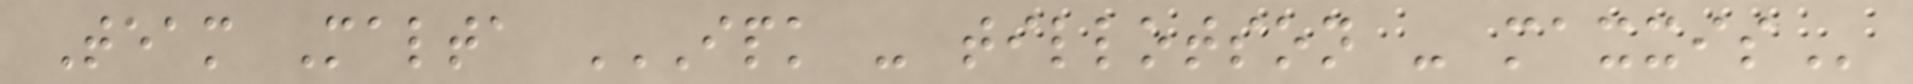Team Malta IPK - TILLOTSON - MAXXIS
